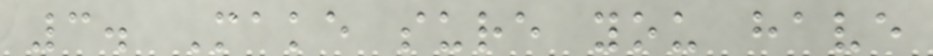3. Make sure you have
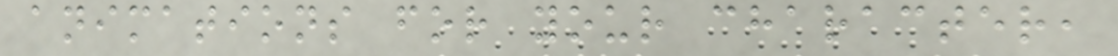animations for your character,
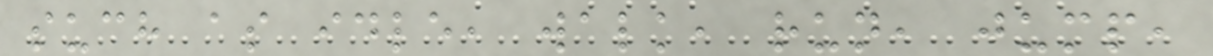such as idle, walk, run, jump,
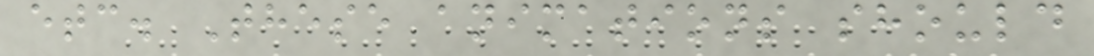etc. These animations should
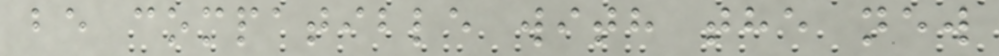be compatible with the new
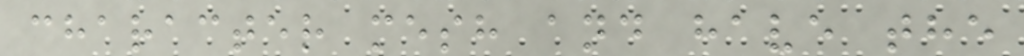character mesh and have the
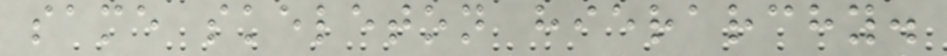same skeleton hierarchy.
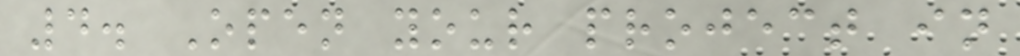4. Open your project in
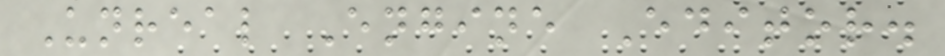Unreal Engine Editor.
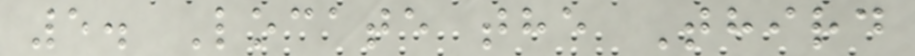5. Locate the Third
